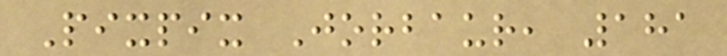Pixpix Jorbaur, 181
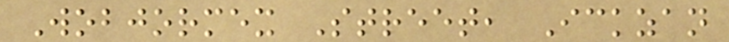Wobjormex Street, Ickzan
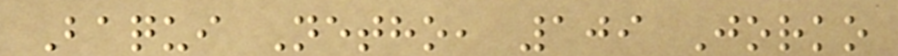Baqui Netho, 109 Jorko
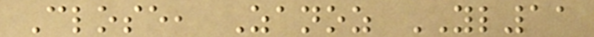Close, Zanoz YL11
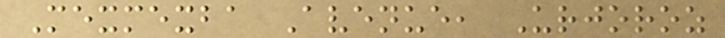Mexmexba Avenue, Urjoroz
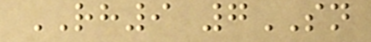RH9 7SN
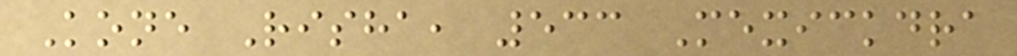Kone Risha, 533 Mexickdra
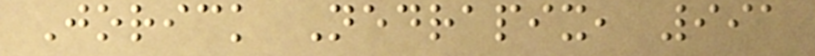Jorick Nedrapix, 991
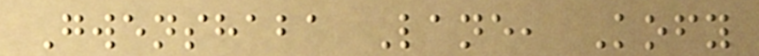Gwenshaba Lane, Kofy
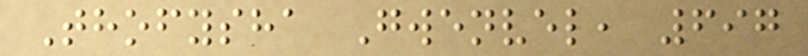Thofysha Gwenvel, 697
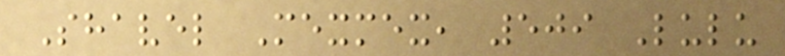Shavel Mexmex, 509 Lulu
